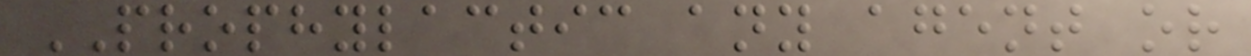PROPHYLACTIC any agent or
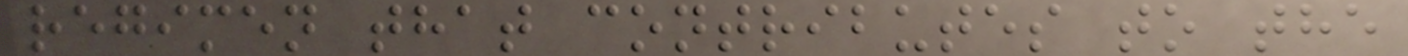regimen that contributes to the
